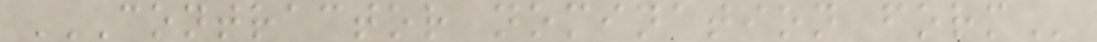CONTRACTOR NOMINATION FORM
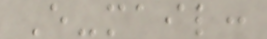E-mail:
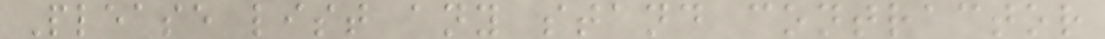Please list any stand contractor
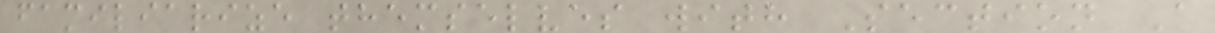familiarize themselves with Section A
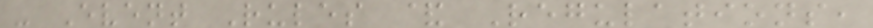- Event Rules & Regulations,
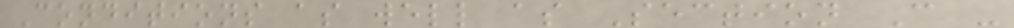Conditions as well as Section C -
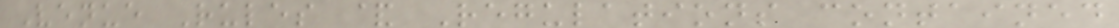Venue Rules & Regulations contained
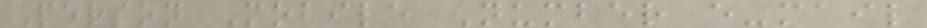Person Mobile Number e-mail
